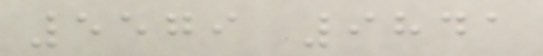5579 9841
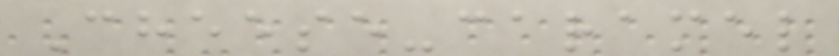Cheese-caramel
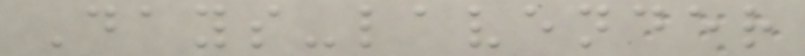Days-lavender
